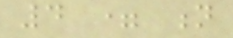4 = n
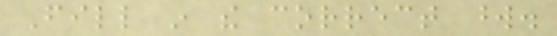Fill in the correct word.
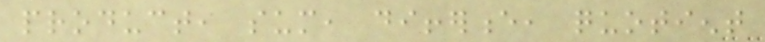product, sum, difference, quotient
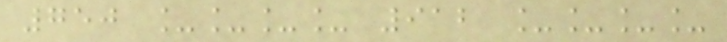750 ____ 912 ____
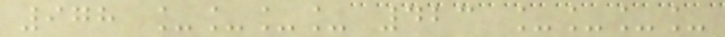978 ____ 423 ____
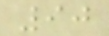90
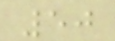50
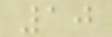10
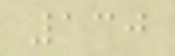130
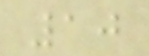10
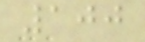100
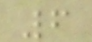6
